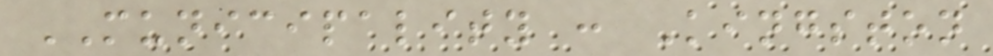MUNICIPALITY : Kingston
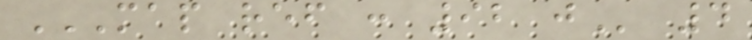MAP REF : 92 J 4
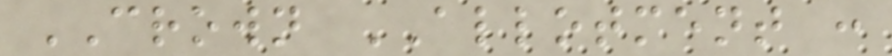CROWN ALLOTMENT :
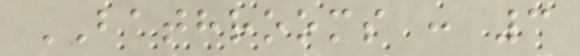BATHROOMS : 3
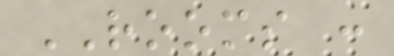ROOMS :
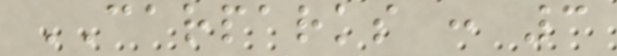CARPARKS : 3
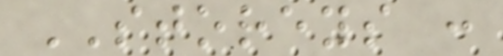STOREYS :
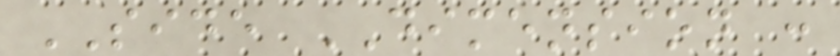SIDE DIMENSION :
